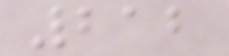212
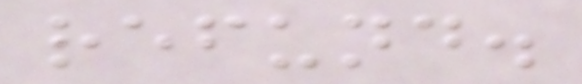refund.
